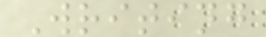Writing
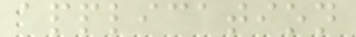application
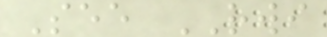See RWI
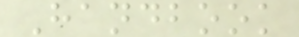Handbook
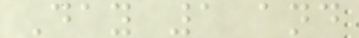Day 1 and
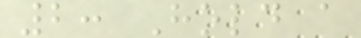2: Hold a
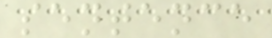sentence
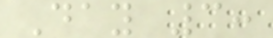Day 3:
